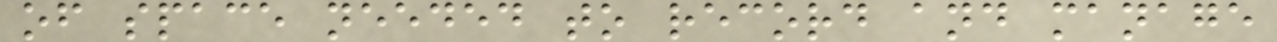of space needed to record and manage
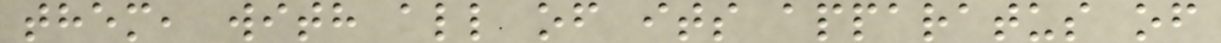them, with all of its apparatus of
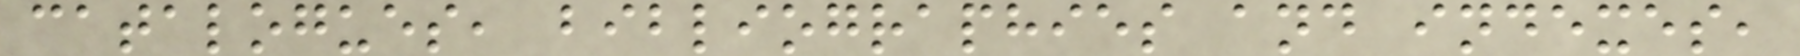catalogues, bibliographies and indexes,
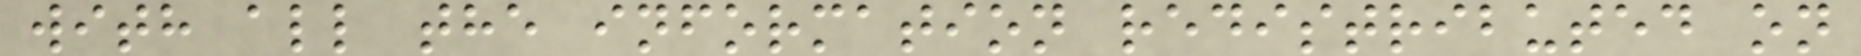with all the information redistributed on
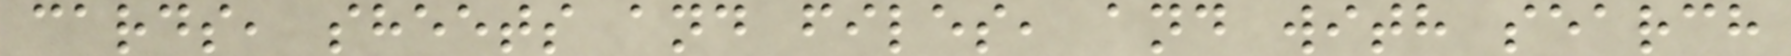cards, sheets and files, and with search
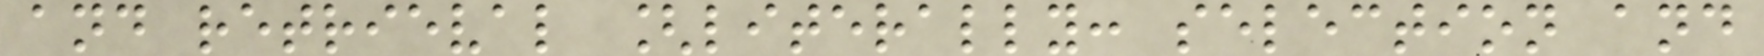and retrieval [literally: selection and
